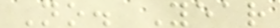No. Year
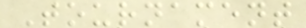Tournament
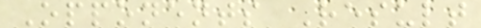Opponents Result
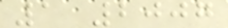1 2007
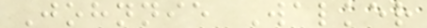Johnnie Walker
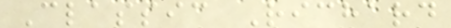Classic Richard
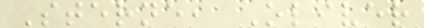Sterne, Oliver
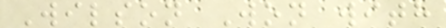Wilson Won with
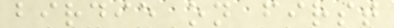birdie on first
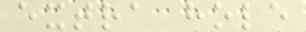extra hole
